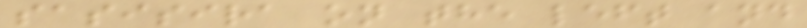sasisira on the left and
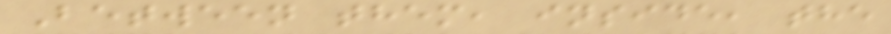Between them, inside, the
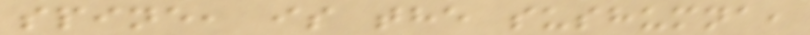spine, is the sushumna,
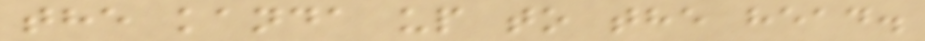the kanda up to the head.
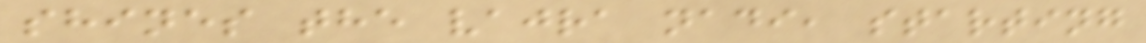shines the vajra nadi, starting
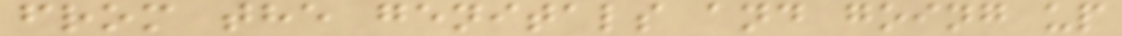from the genitals and going up
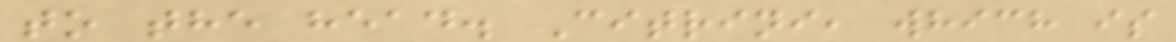to the head. Citrini, which is
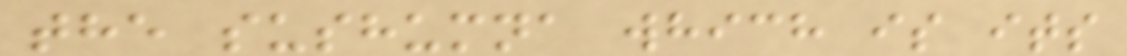the sushumna which is its
